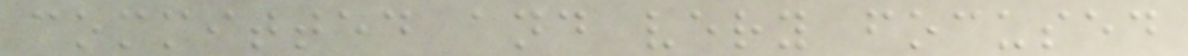committed and very focused
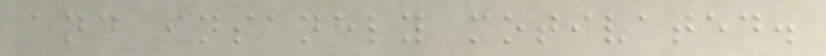and insanely motivated.
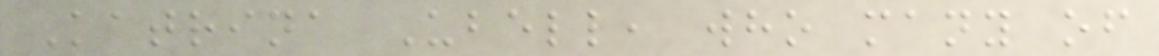Katrina Ubell, who many of
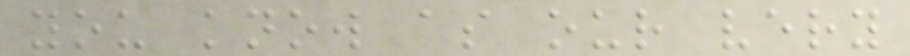you know as our very
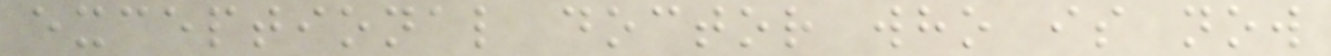exceptional doctor who is now
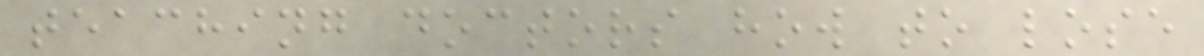teaching doctors how to lose
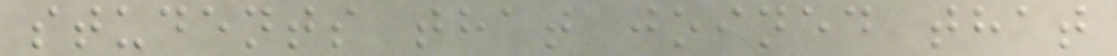students that joined that
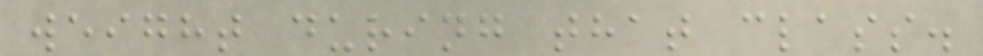weight during that class.
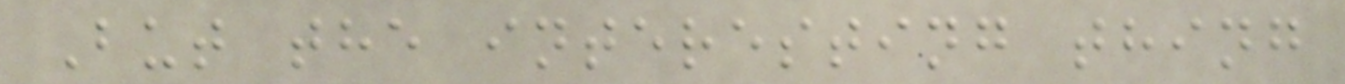But the interesting thing
